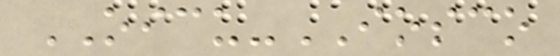OICU-IOSCO
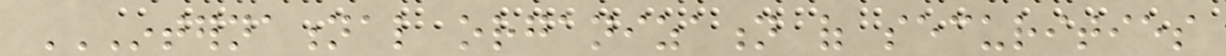INTERNATIONAL ORGANIZATION OF SECURITIES
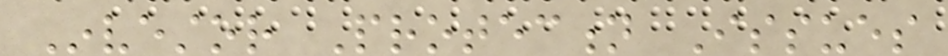Investor Protection Issues
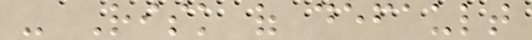- Risk of default
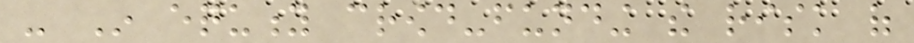- In equity crowd-funding the risk of
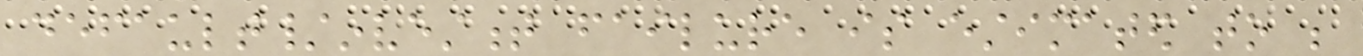default/investment failure is estimated to be
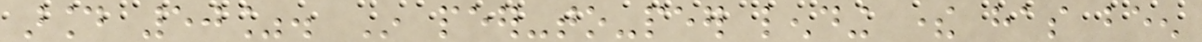around 50%. In peer-to-peer lending there has been
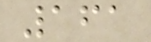161
